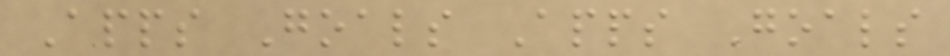Apps Goals Apps Goals
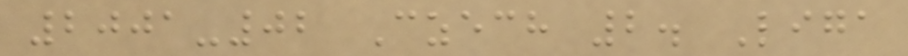2001-02 Czech 2. Liga
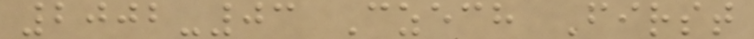2002-03 Czech First
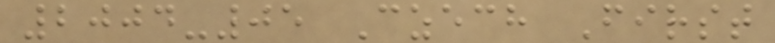2004-05 Czech First
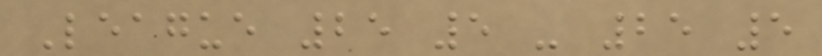League 25 5 - 25 5
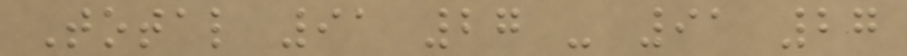Total 91 27 - 91 27
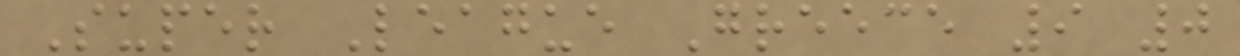Super League Greece 9 0
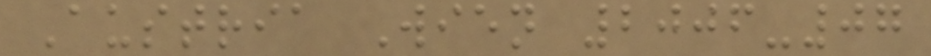Austria Wien 2006-07
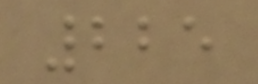225
